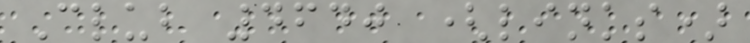Club 4640 (links)
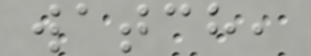watch,
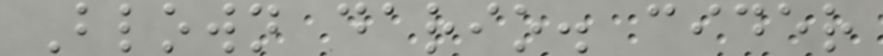Blown dario. cider
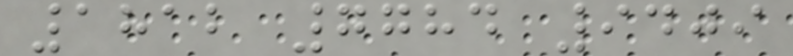1812 7784 9409
